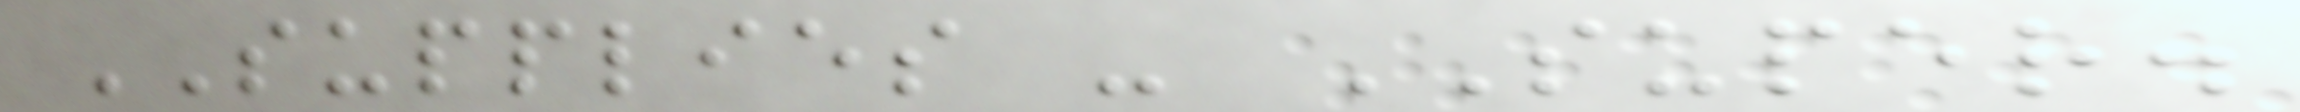SUPPLIES - SUPER.
